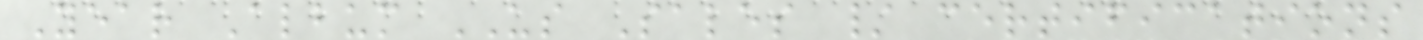Year Album US Sales / certifications
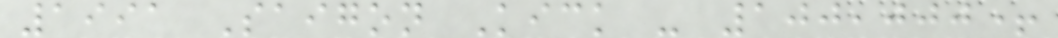1991 Saigon Kick - 100,000+
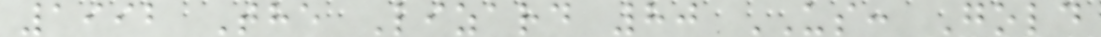1992 The Lizard 80 US: Gold
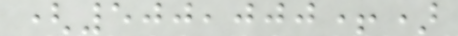(500,000+)
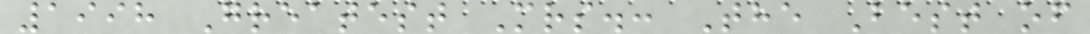1998 Greatest Mrs.: The Best of
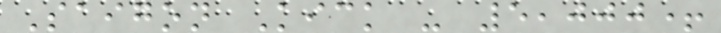Saigon Kick - 5,000+
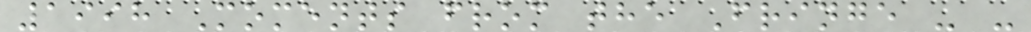1998 Moments from the Fringe - -
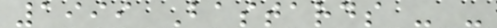1999 Bastards - -
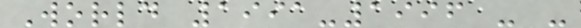World 1991-1996 - -
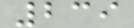239
